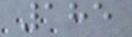185
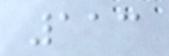113
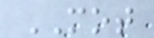MOT
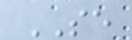SE
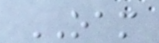OAM
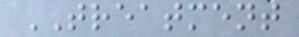TREATMENT
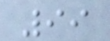99
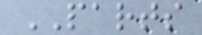PARTS
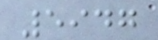5947
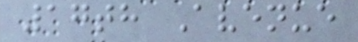17th Avenue
